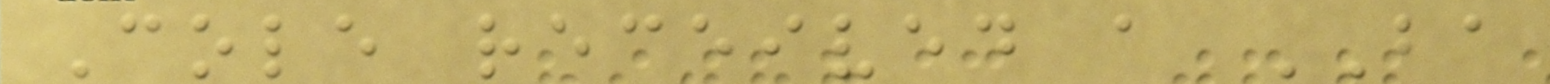Cole received a BA
